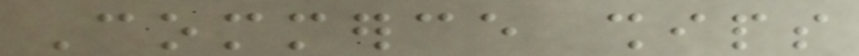Commerce ships
